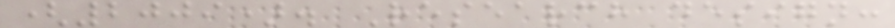(2009). Research design:
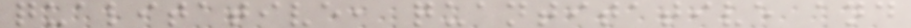qualitative, quantitative and
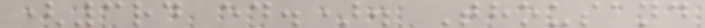(3rd ed.). Thousand
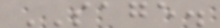SAGE.
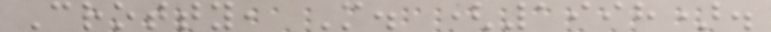Crotty, M. (1998).
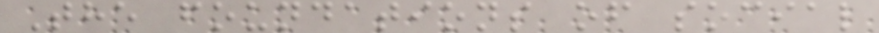The foundations of social
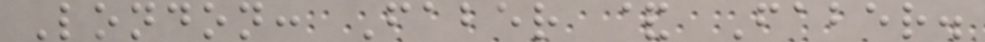London: Faber & Faber.
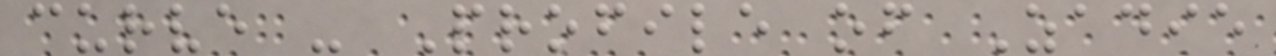curve - Profile of Zadie
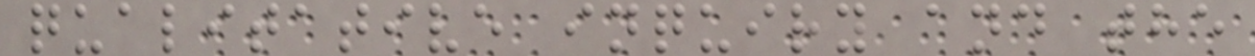qualitative inquiry and the
